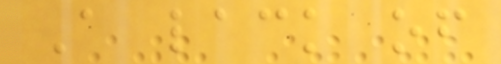A lack of
